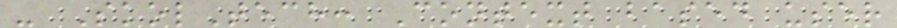- SkolTech: Context based user
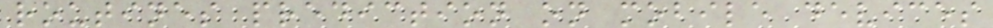routines prediction on mobile devices
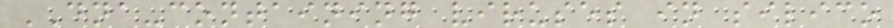DNA-containing viruses in silico
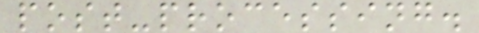post-processing.
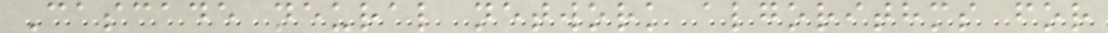Cascade neural network algorithms for
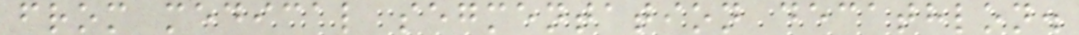from medical segmentation decathlon.
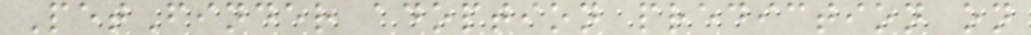PetFinder adoption prediction on
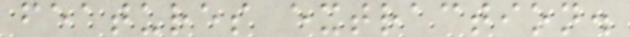features extraction.
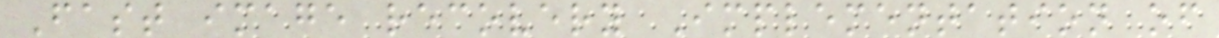Fast image recovery Implementation of
